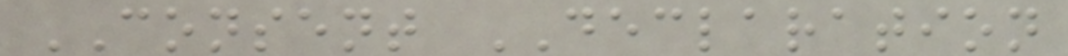CONSENT DECLARATION
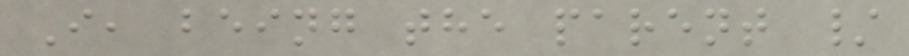I, being the parent /
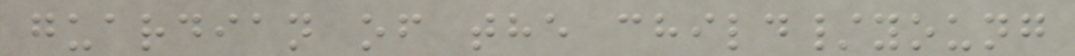guardian of the child/young
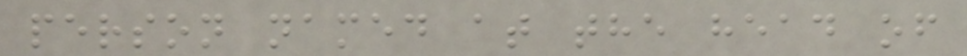person named at the head of
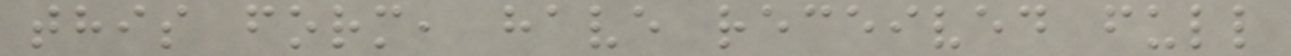this form, have received full
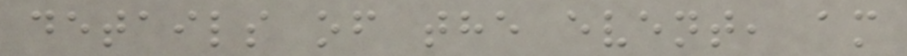details of the event, am
